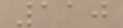110
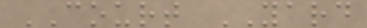COURT YARD
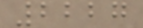2227
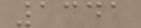1341
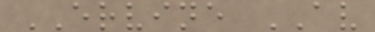ERVINE AV
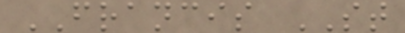FRANCIS ST
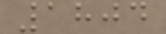1804
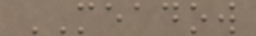MEADOW
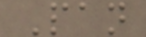Pan
